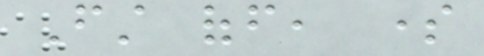First off, some
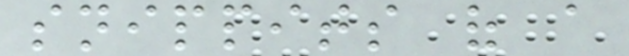snippits of a
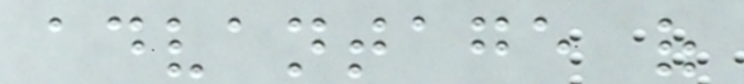advantage of
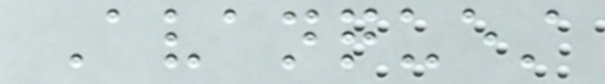Avanquest
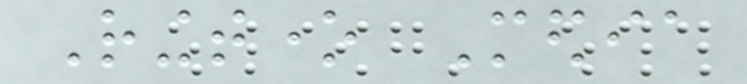Ringtone Media
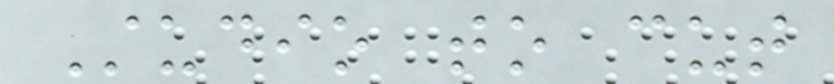Studio to cut
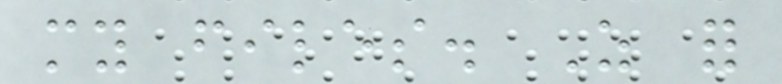my files. As for
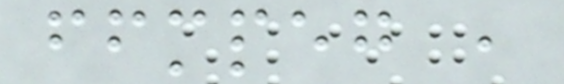ffmpeg ,
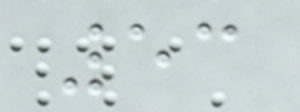53
